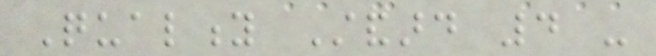Quality Standard 4 -
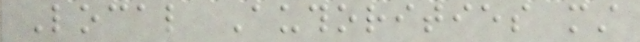Local Authorities must
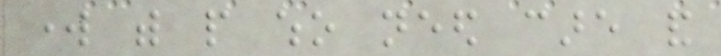work with people who need care and
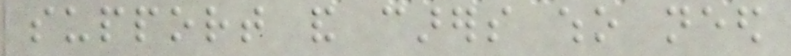support and carers who need
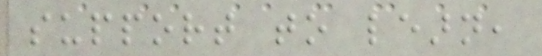support to learn,
